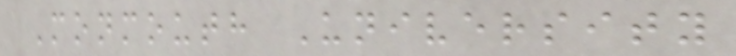Monmouth University
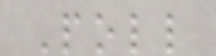Poll
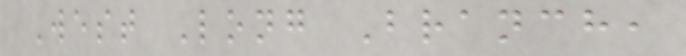West Long Branch,
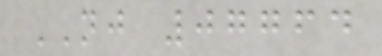NJ 07764
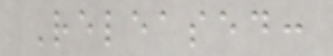Released:
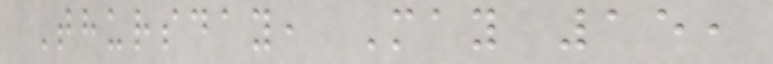Thursday, May 15,
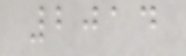2014
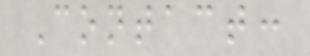Contact:
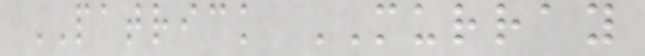PATRICK MURRAY
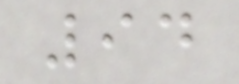94
